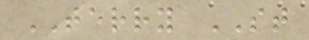TERRY ST
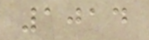1014
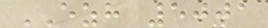EZH 5001
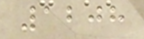1208
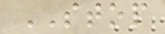STOP
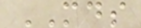MDS
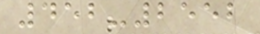452-2552
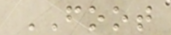FOOT
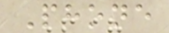Phone
